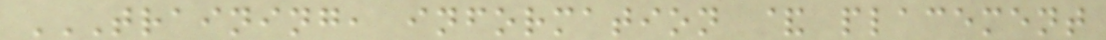TRAINING, INFORMATION & PLACEMENT
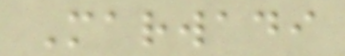Marwadi
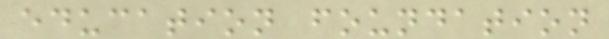education foundation
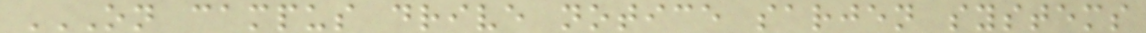ON CAMPUS DRIVE NOTICE SARJEN SYSTEMS
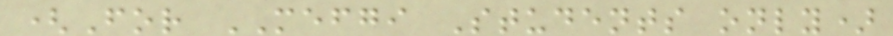(For MEFGI Students only)
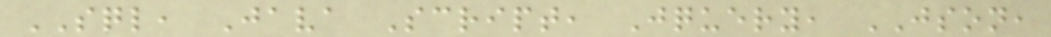SQL, Java Script, Jquery, JSON,
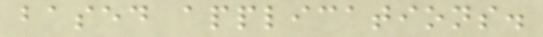based applications.
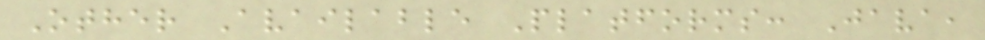Other Available Platforms: Java,
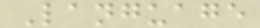Language
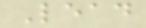Lead
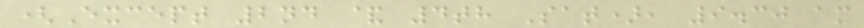(Except 2nd & 4th Sat), 9.30 am
